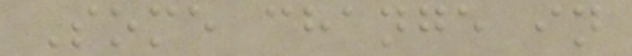Some change in
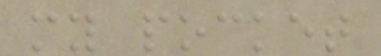my pocket
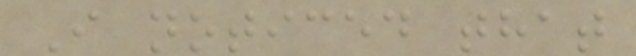I noticed that
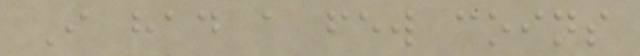I had a few coins
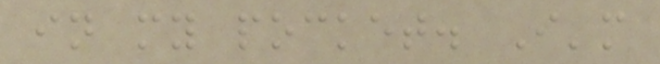in my pocket. I'm
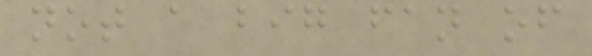not a big fan of
